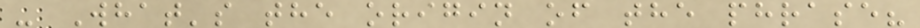- What's the origin of the phrase?
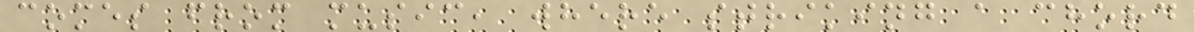comes from music, where striking a chord
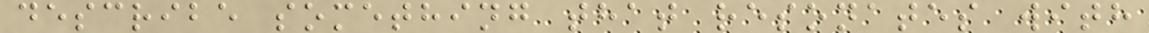describe something that resonates with
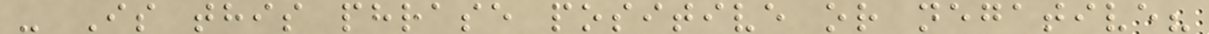- Is this phrase positive or negative?
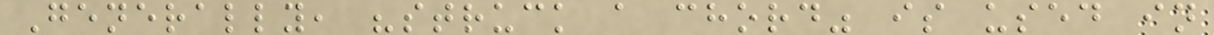Generally, "struck a chord" is used in
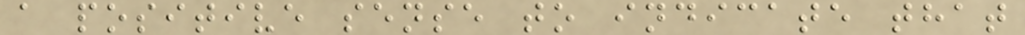a positive sense to indicate that
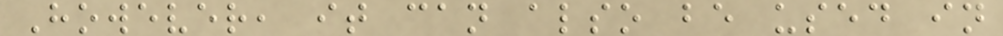However, it can also be used in
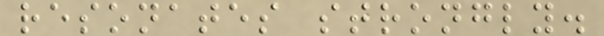resonates strongly.
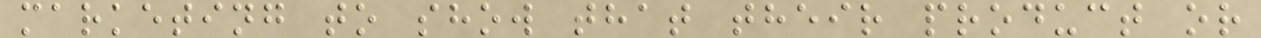marketing to show that their product or
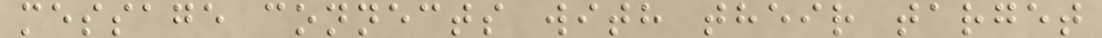message connects with their target
